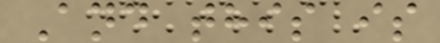And this is
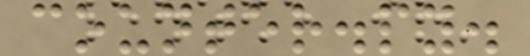counter.py.
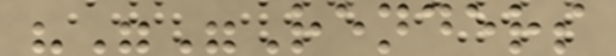"""Renders
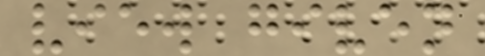view given
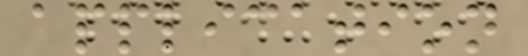application
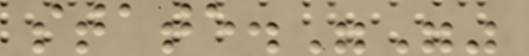state."""
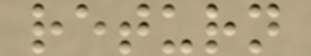return
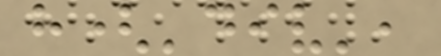h('div',
